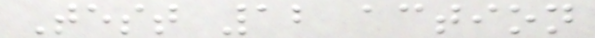Test 12 action
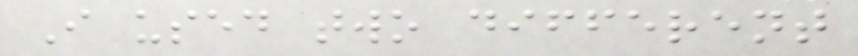I used two different
